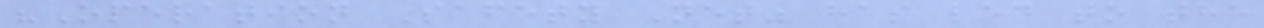"Operation Safety Net" has led to the
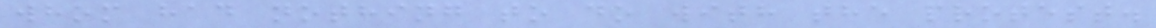whom had nothing to do with the protest.
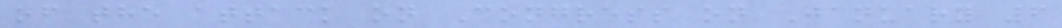of the attack on Congress on January 6
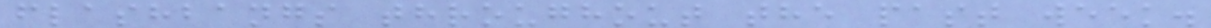flashbangs throughout the past week.
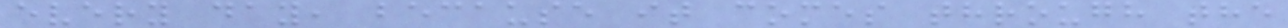every day, because it comes through the
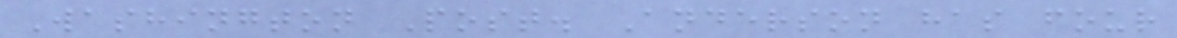Washington Post. Anderson has four
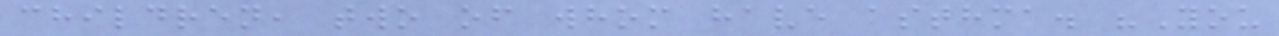children, two of whom have asthma. "You
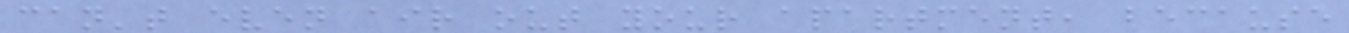can't even air out your apartment, because
